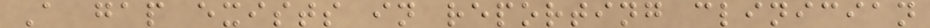A gap exists in reporting clinician
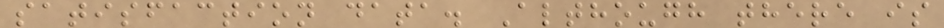satisfaction data. Although there is
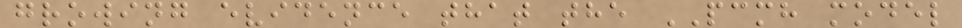growing evidence that the PCMH model
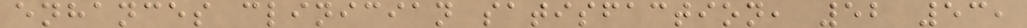enhances clinician satisfaction, 52 53,
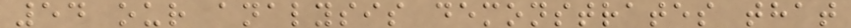54 our analysis demonstrates that
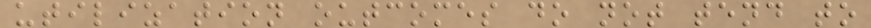utilization outcomes do not tend to
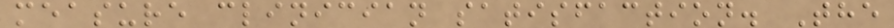measure clinician satisfaction. The
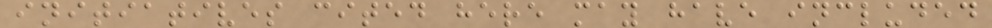initiatives cited here may have included
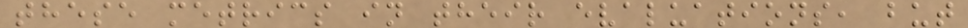these metrics in their evaluations, but
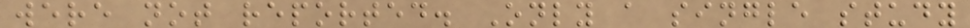were not reported. Only a single study
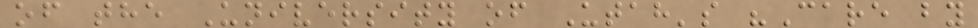of the University of Utah's "Care by
